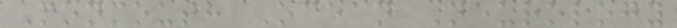Monmouth Ocean Neurology
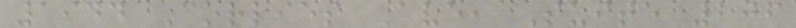1944 Corlies Ave, Suite 206
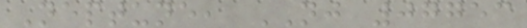Neptune, NJ 07753
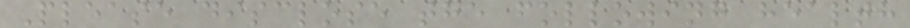Please disclose the following health
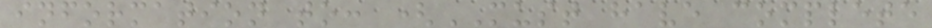information to: (MUST have complete
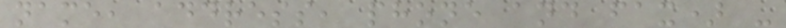name, address, phone and fax) -
